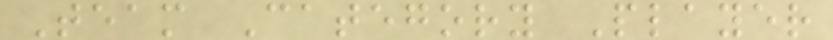Team Category Player
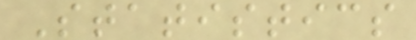Statistics
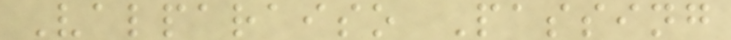Valparaiso Passing
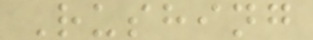Rushing
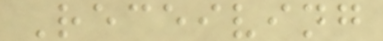Receiving
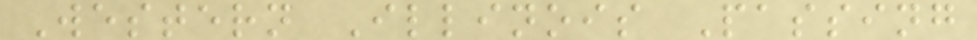Western Illinois Passing
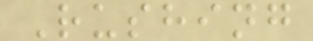Rushing
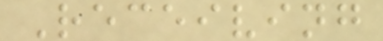Receiving
